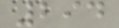294
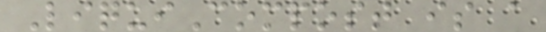LiquiCompost is a
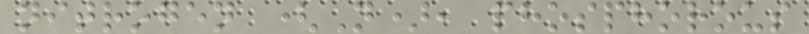nitrogen (N), phosphorous
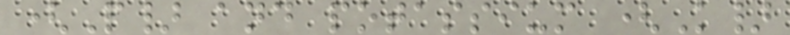(P} and potassium (K}
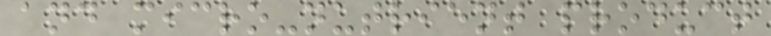and micro-nutrient product
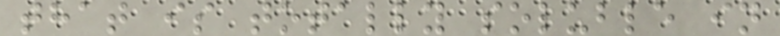that is totally soluble in
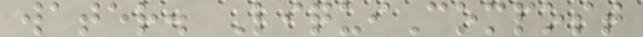water. LiquiCompost
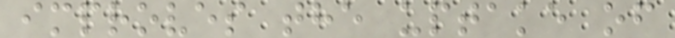improves the uptake of
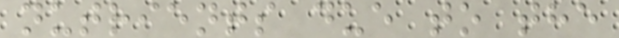nutrients due to the
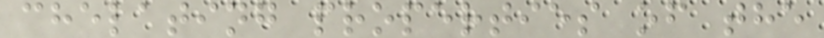chelating properties of the
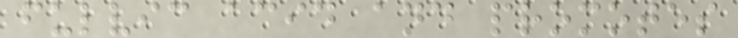fulvic acid and promotes
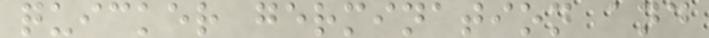quicker germination and
